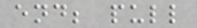end; pull
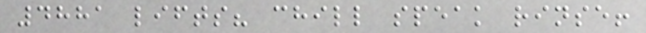4881 lifts? chill speak rinse!
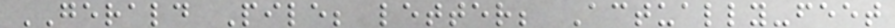GERALD Pile; letter; Actually-feet
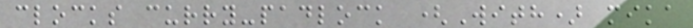clocks curry-padlock (With) mika
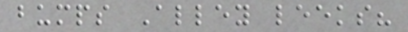bumps Alley leeks?
